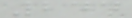244
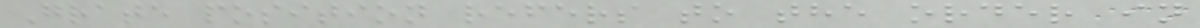Grate position refers to the order in
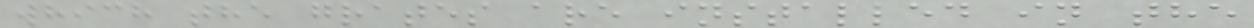which the grates are installed in the
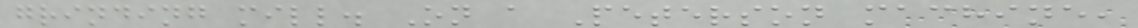grinding mill. On a Peterson machine,
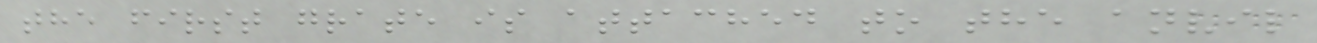the first grate is attached to the anvil
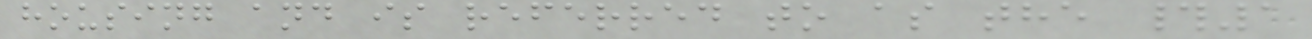housing and is referred to as the #1
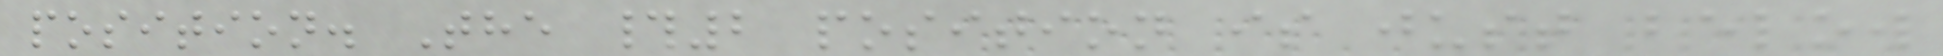position. The #2 position is just below
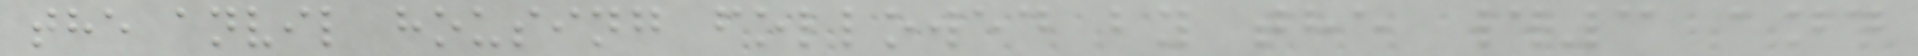the anvil housing followed by the #3 and
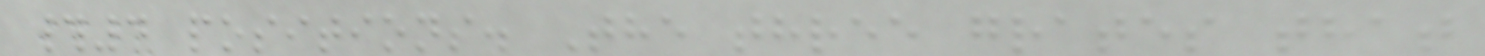#4 positions. The three grates that
